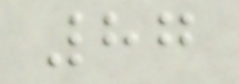87
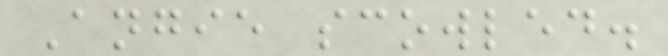Angie scowled.
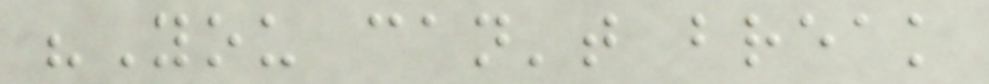"You can't break
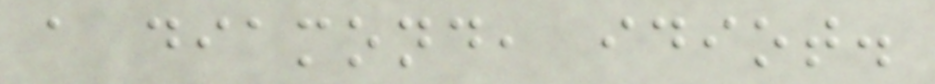a diamond, idiot.
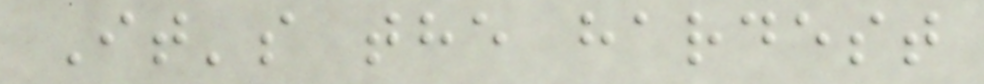It's the hardest
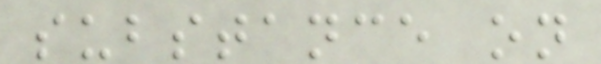substance on
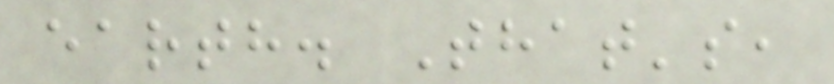earth. That's,
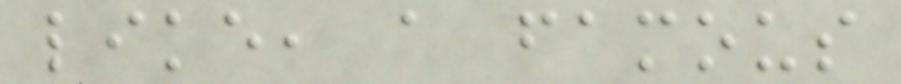like, a famous
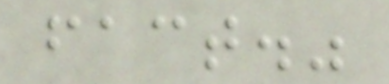fact."
